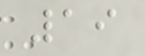19
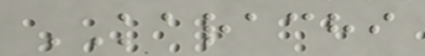KARACHI
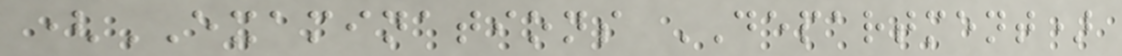(EXAMINATIONS DEPARTMENT)
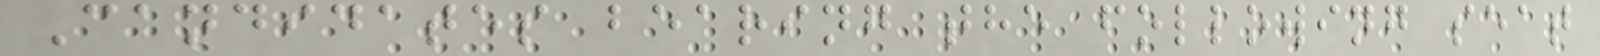Candidates bearing the following seat
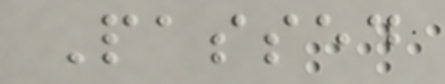Passed
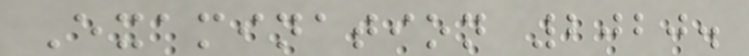Examination 2020.
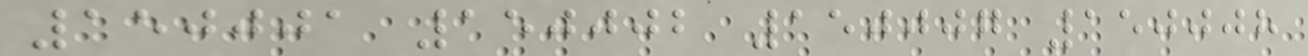150001 150002 150007 150008
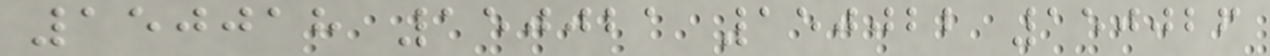150018 150021 150022 150026
